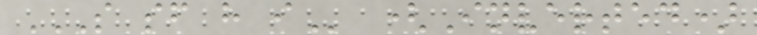S SF H I (Inverted)
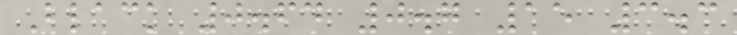Black 0.64 0.7 15 3.3
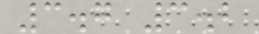3.7 3.2
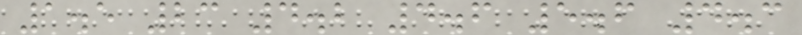1.5 23 4.2 4.6 5.6 4.3
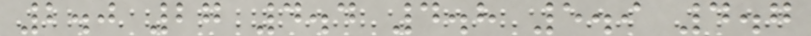2.0 27 4.4 4.8 5.9 4.7
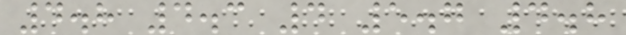4.8 4.3 4 5.7 4.8
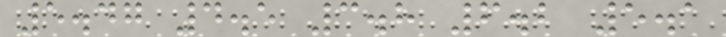5.47 4.5 3.8 6.2 5.1
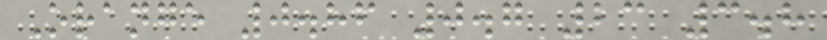Orange 0.86 0.7 23 3.8
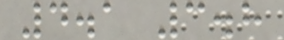4.1 3.8
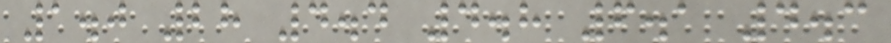1.0 28 4.4 4.8 6.1 4.3
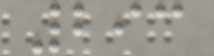293
